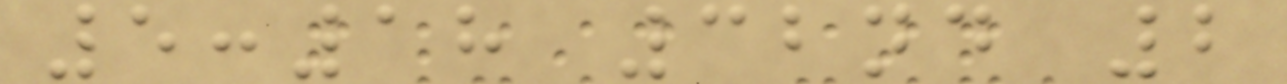5:18 32nd 2
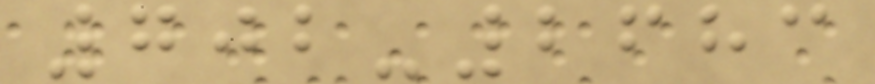702-2683
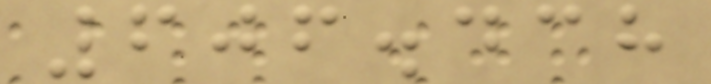606.438
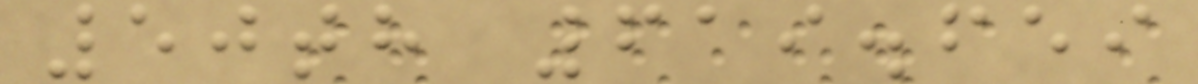50th 619.659
